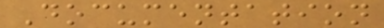Documentation
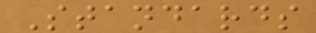Standards
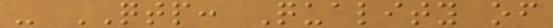- QTP: Quality of
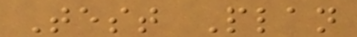Test Plan
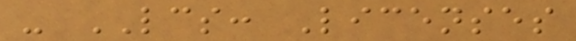- LCS: Licenses
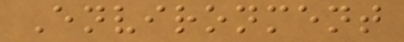Environment
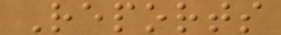Reports
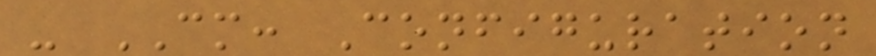- CM: Configuration
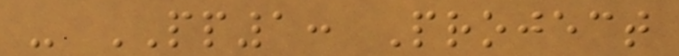- PP1: Project
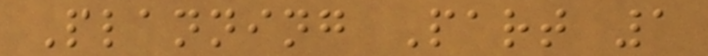Planning Part 1
